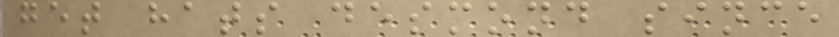get hats desmond since
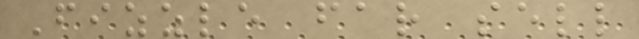Fizzle far sell
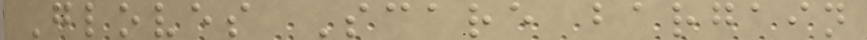Gloves Scare bargain
